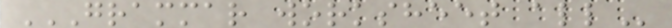GRAMMAR WORKSHEET ALL
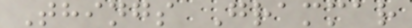Things Grammar
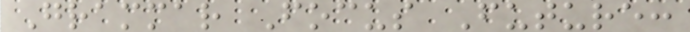Grammar Focus Future:
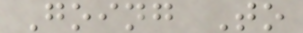Going To
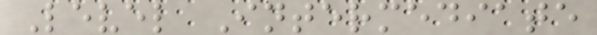Level Intermediate
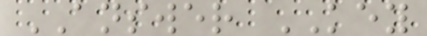ANSWER KEY
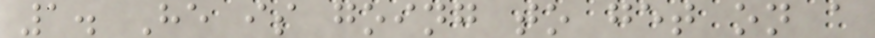1. He is going to get on a
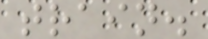train.
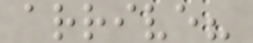arrive?
